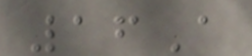16A
